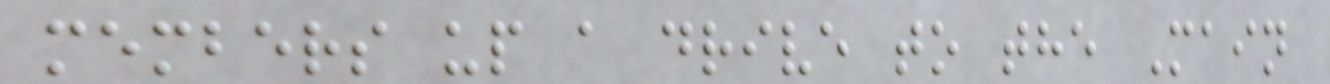members up a drive to the Main
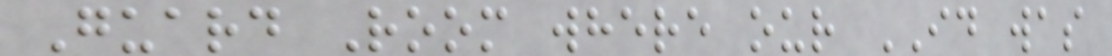Guard Room where our ID was
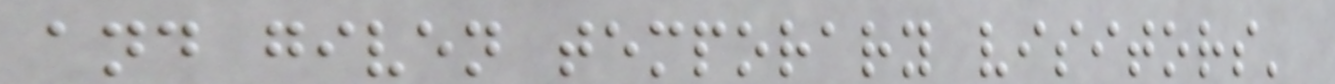and given temporary visitors'
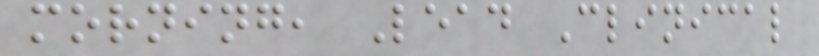morning, Lead Clinical
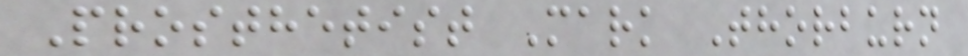Prosthetist Mark Thorburn
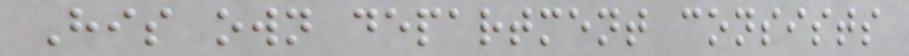His own department consists
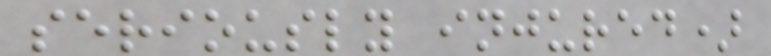seriously injured)
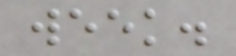week.
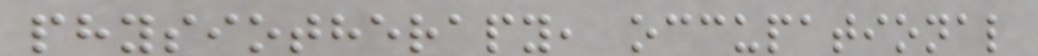physiotherapy, occupational
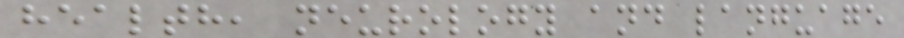health, neurology and language
